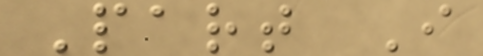Part I
